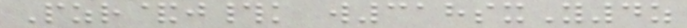Pzr&j#k w318sxY4z
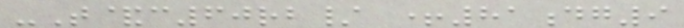-T&c60rb/ +81dg9
